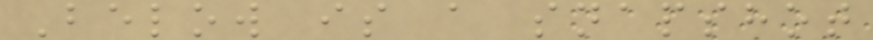Below is a snapshot
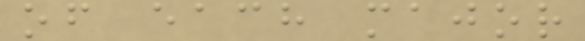of each major
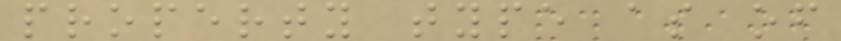property type as of
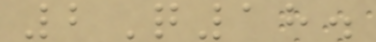2Q18.
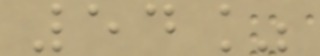54%
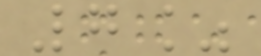7%
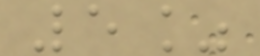5%
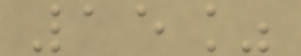15%
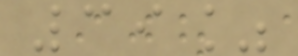39%
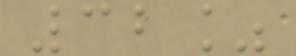32%
